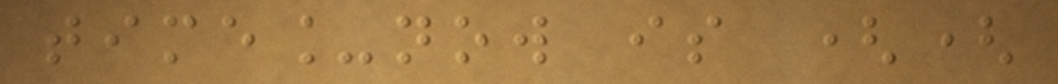time_now is ((
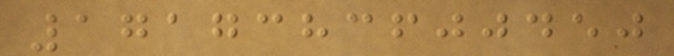1717383600450
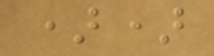))
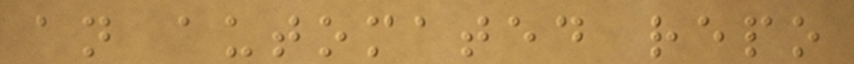an automated repo
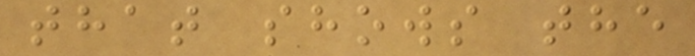that shows the
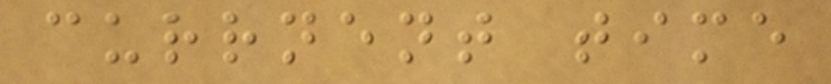currnent time
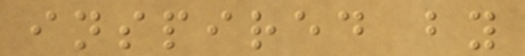inspired by
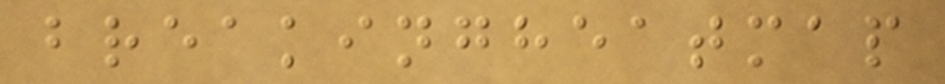breakingheatmap
